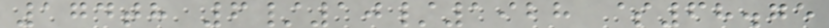174th 6/10/1928 $68.75
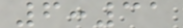6:31
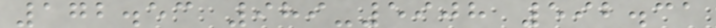172.53 989-5908 592.31
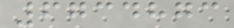6734873
